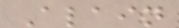Alain
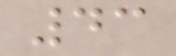43
